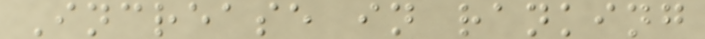Increase in ranking
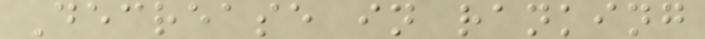Decrease in ranking
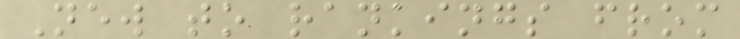New to rankings from
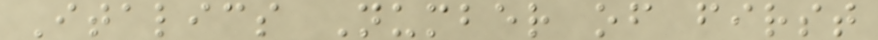Italics Number of first
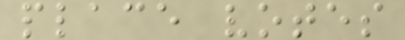place votes
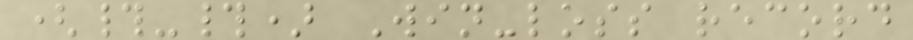(#-#) Win-loss record
